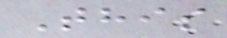This
